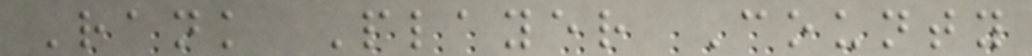Rank Player County
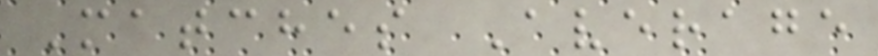Matches Average
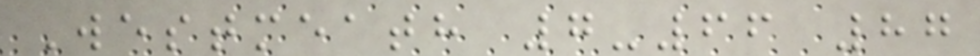Westmeath 7-66 87
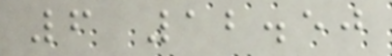6 12.50
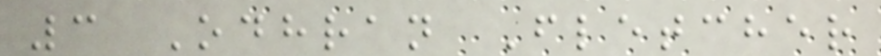3 Odhran Fletcher
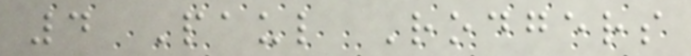4 Paul Rodgers
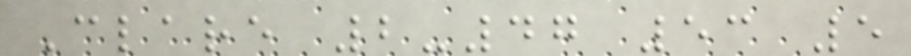Clare 2-47 53 5
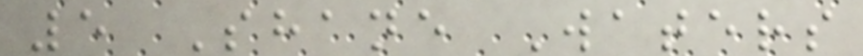5 Shane Waters
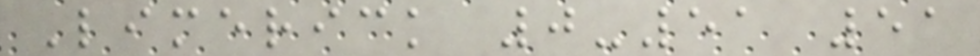Limerick 0-51 51
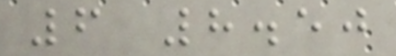6 8.50
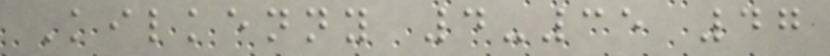Kilkenny 4-35 47
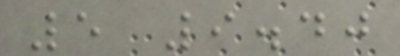5 9.40
